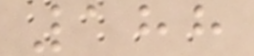188
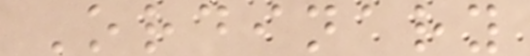Ordinary
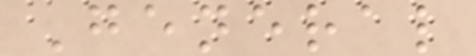General
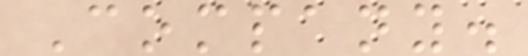Company.
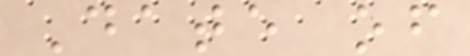Date of
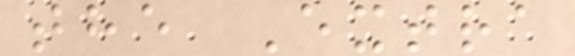the Extra
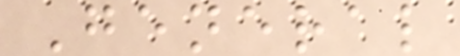General
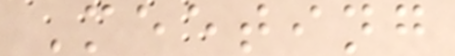Meeting
